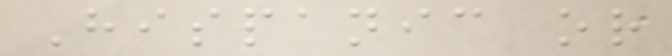Hispanic or
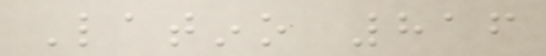Latino 816
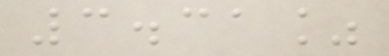3.31%
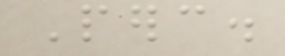Perc.
